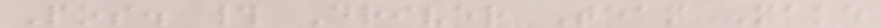Pos. # Driver Team Make
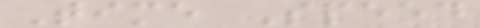Time Speed
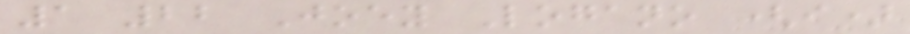1 22 Joey Logano (i)
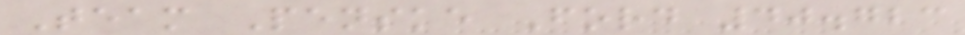Team Penske Ford 40.723
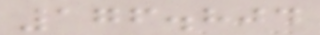176.804
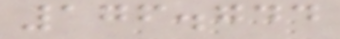176.744
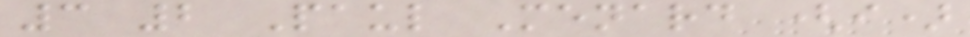3 2 Paul Menard (i)
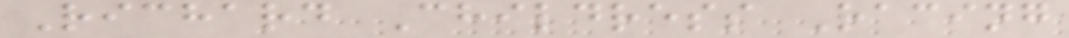Richard Childress Racing
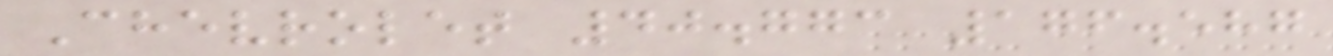Chevrolet 40.773 176.587
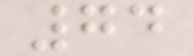74
